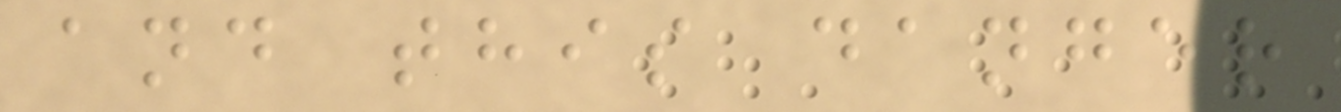and this danger
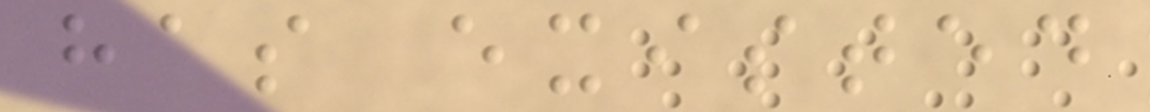has existed
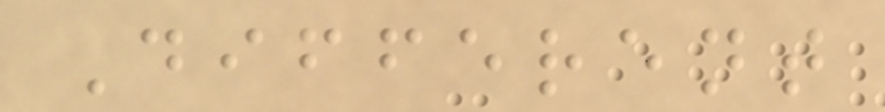Different
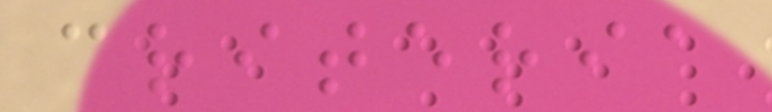criteria
